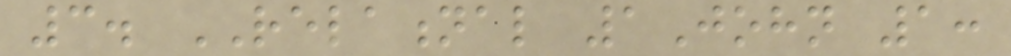3. RELATIONAL 1John 1:
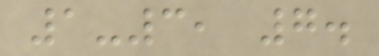1-3, 7.
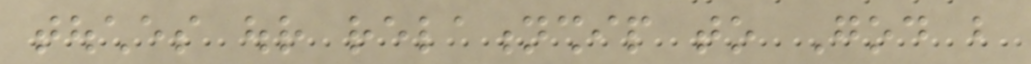touches our relationship to God but
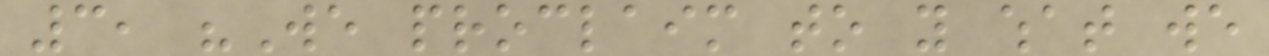3, "We proclaim to you what we
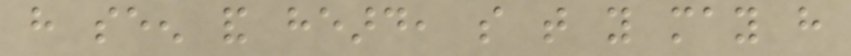have seen and heard, so that you may have
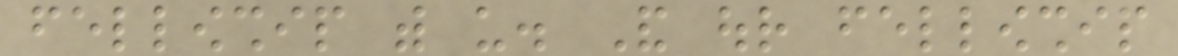fellowship with us. And our fellowship
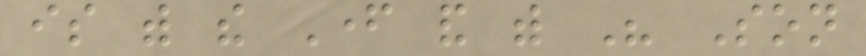is with the Father and with His Son
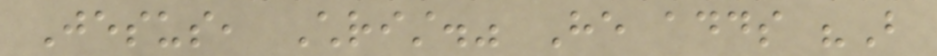Jesus, Christ." He adds "But
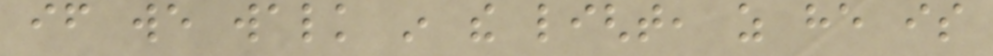if we walk in the light, as he is
